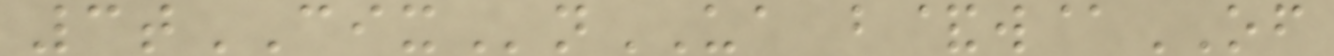3tCIXnUA b&w@OF
